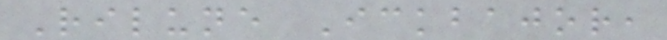Rilune Ickbajor,
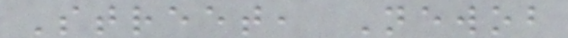Street, Newob
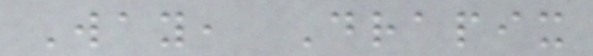Way, Drapix
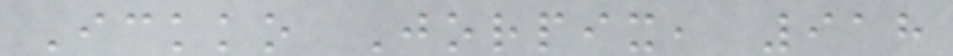Ickko Jorpix, 918
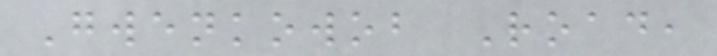Gwenkowob Road,
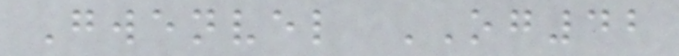Gwenvel OG42
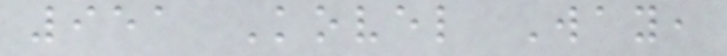951 Kovel Way,
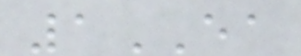1EA
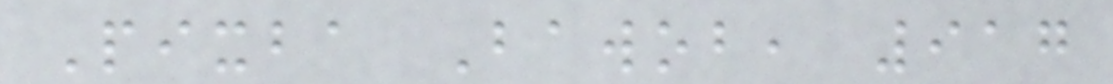Pixba Bawob, 917
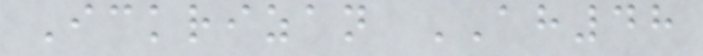Ickrizan AH48
